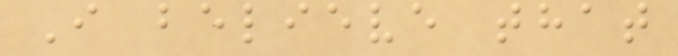I believe that
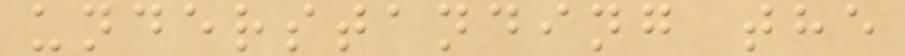understanding the
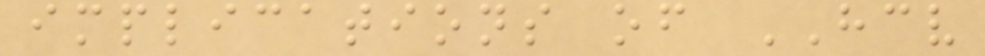implications of HCV
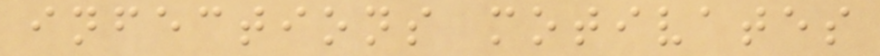infections motivates
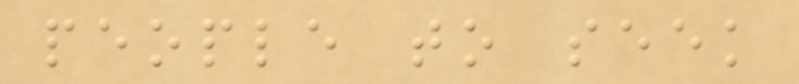people to seek
